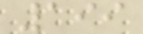199
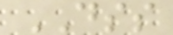DSS
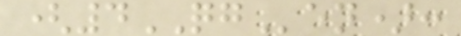(4QGen):
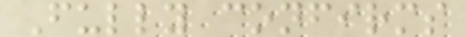Fully confirms
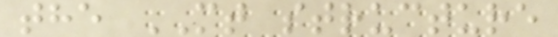the MT structure
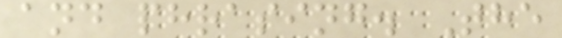and phrasing. The
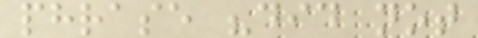phrase "did not
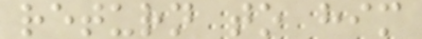return to him
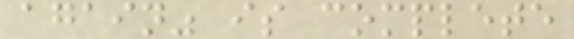again" is complete
